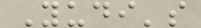Yudi's
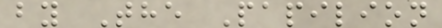by The Papilion
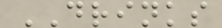DRINKS
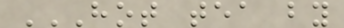HOT TEA BY
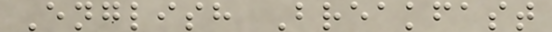English Breakfast
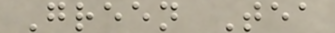Green Tea
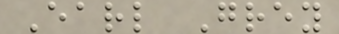Earl Grey
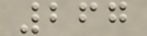267
